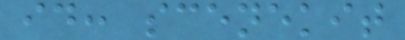id: scenekit
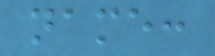name:
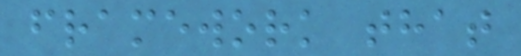framework that
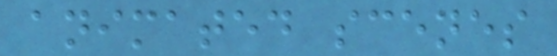animated scenes
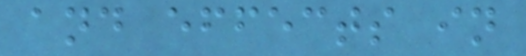and effects in
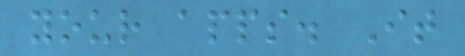your apps. It
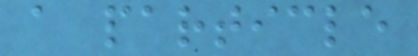a particle
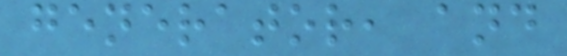generator, and
